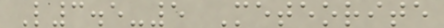L3.5-5 Meteorite
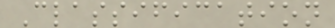Classification
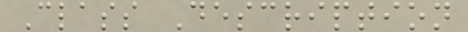Class Description
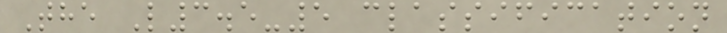The L3.5-5 classification
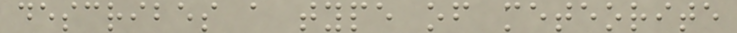describes a type of meteorite
